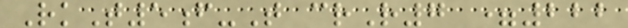RkT5f-T crR7 =222
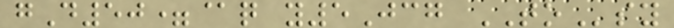gD50=@q y5Jcg TOsy
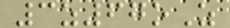3z67oZ
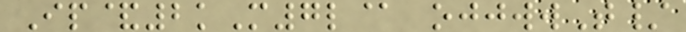Ip&2kM7l@ ojjwwT/
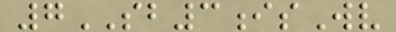7SB3isWv
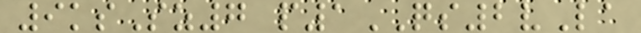9ksSz7 p1QS2vLa
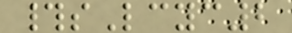#sLcyc2
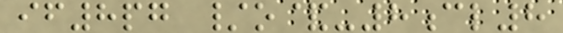if8pg /o&-8cl8
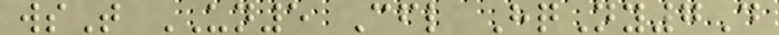wsT UN5 Cfl HqNy7D
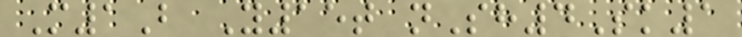M1B Y15t nSh4Sk1
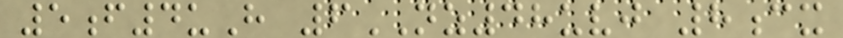5f4uH 6NZ48uvj 8cx
